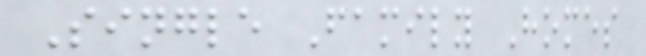Single Family Homes
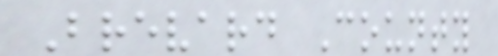Brevard County
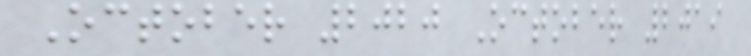October 2020 October 2019
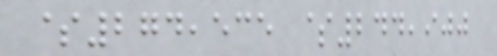$274,535 $244,900
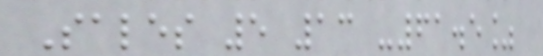Sales 5 13 -61.5%
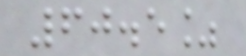60.5%
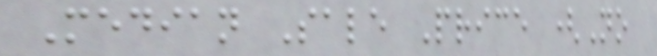Median Sale Price (No
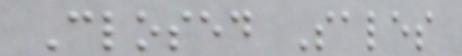Closed Sales
